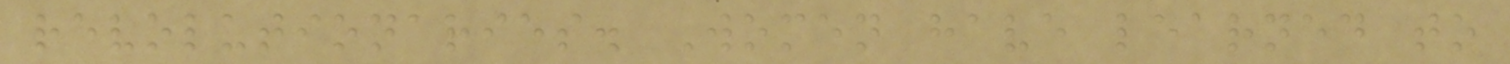revolutionaries. Women have learned to
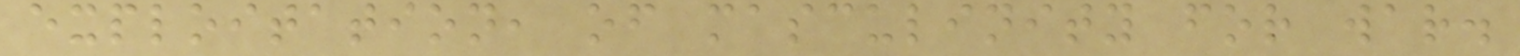exploitation, of masculinity for war.
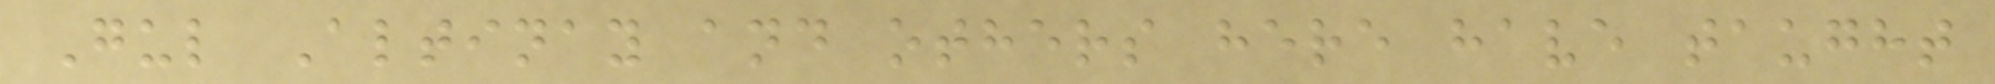Gul Altinay and others here have taught
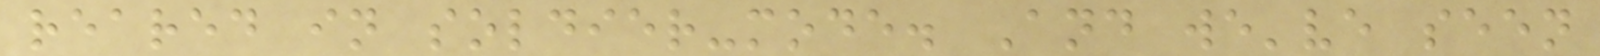reared in soldier-mode. And we've seen
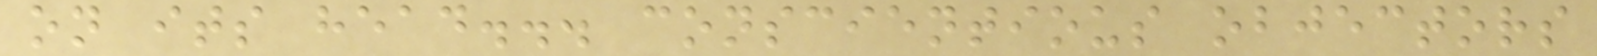on its head... conscientious objectors
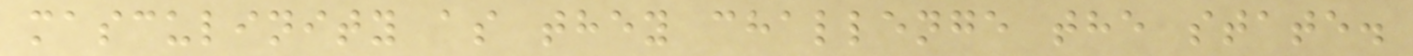masculinity as they challenge the state.
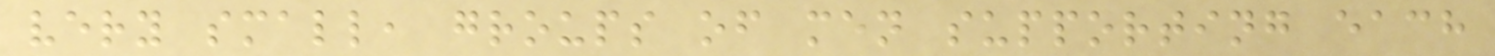very small, groups of men supporting each
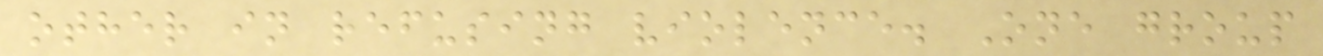other in refusing violence. One group
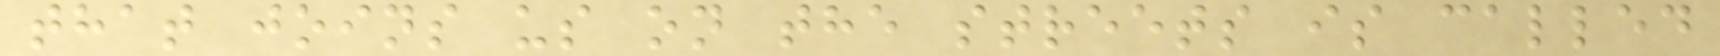that joins us on the streets is called
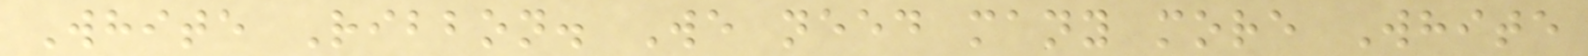White Ribbon. We need many more White
